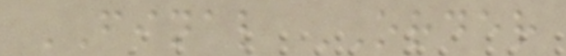FINAL ORDER
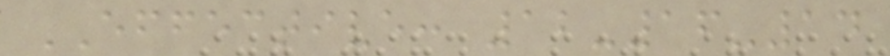EFFECTIVE: 12-16-14
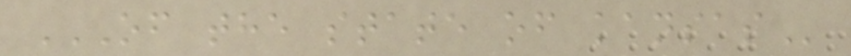OF THE STATE OF KANSAS
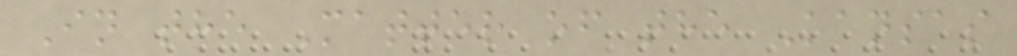In the Matter of the Kansas
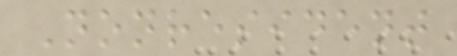Nonresident
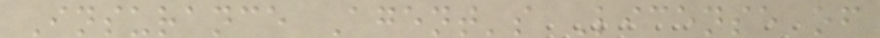Insurance Agent's License of
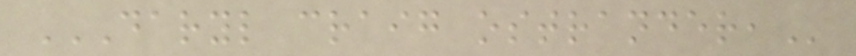DARYL CRAIG OSTRANDER,
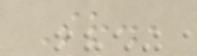Sr.,
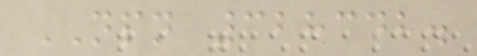NPN 328342.
